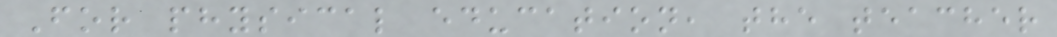For physical education, the teacher
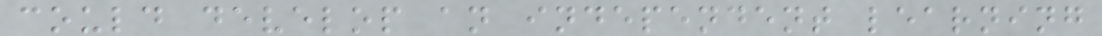could develop an independent learning
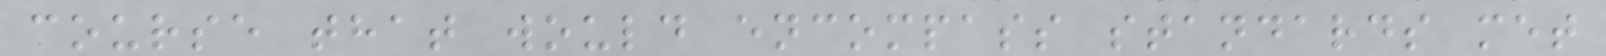course that would encompass standards met
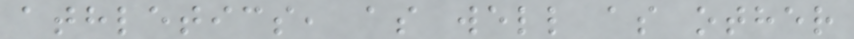athletics, as well as other
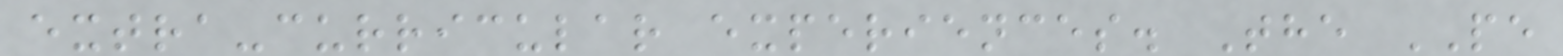extra-curricular experiences. The PE
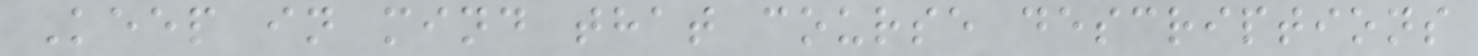Keep in mind that course descriptions
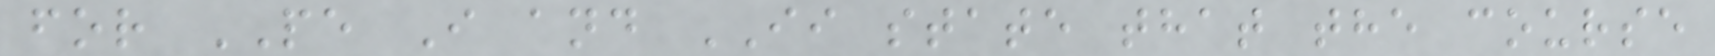for PE I and II state that the course
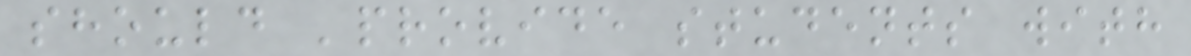should 'provide students with
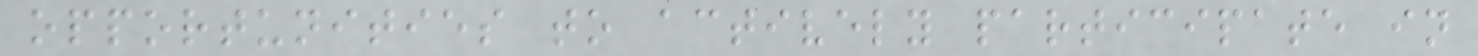opportunities to actively participate in
